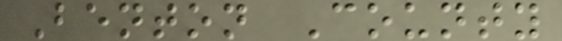Benton County
